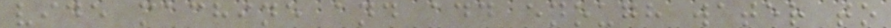vide machine and add enough water to
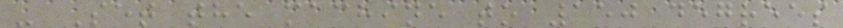- Set the machine to 150 degrees
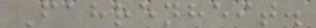Fahrenheit.
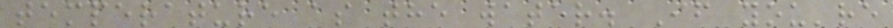temperature as the water. If you're
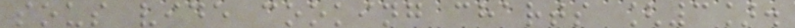sous vide cooking charts [3].
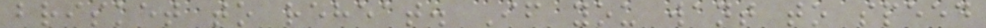brisket to reheat. If you want to speed
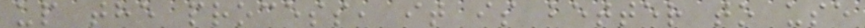up the process, it is better to use
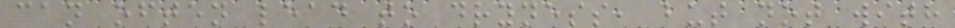can often lead to dryness, but not with
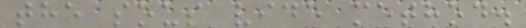the sous vide method.
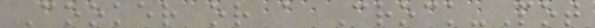Cooker or a Crock-Pot
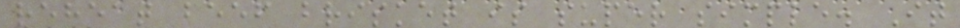reheat beef brisket is super simple. It
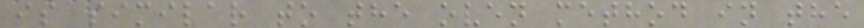is similar to the oven method in the
